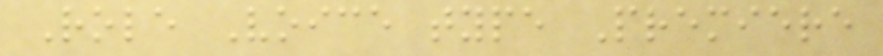Role Voice type Premiere
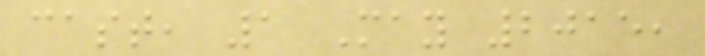cast, 1 May 2015,
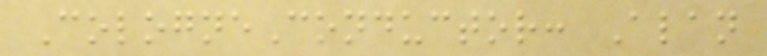CologneConductor: Alan
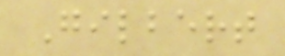Gilbert
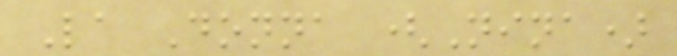La Donna (Nina)
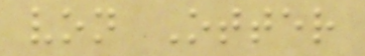von Otter
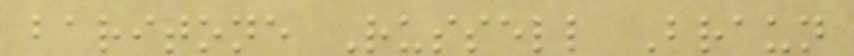baritone Russell Braun
